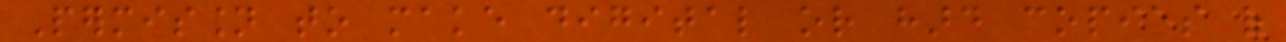Permission to make digital or hard copies of
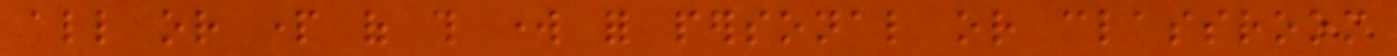all or part of this work for personal or classroom
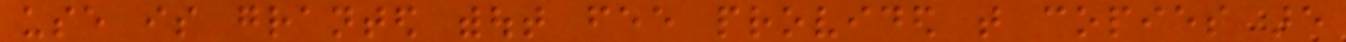use is granted without fee provided that copies are
